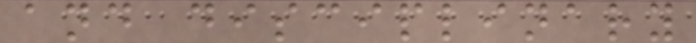and disciplinary
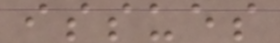issues
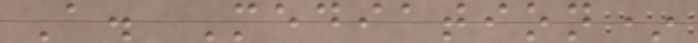A. Mediation*
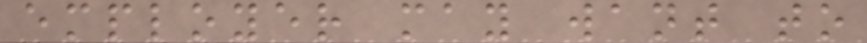employer may want to
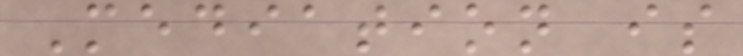Mediation is
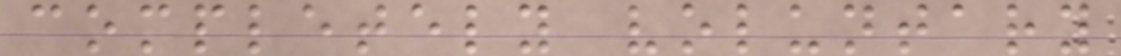completely voluntary
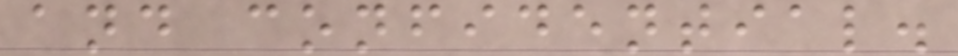and confidential.
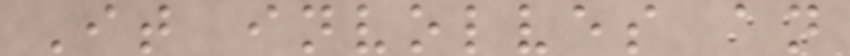It involves an
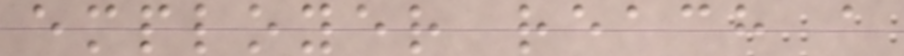employer reach a
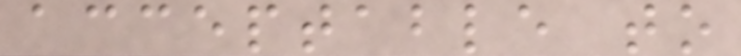acceptable to
